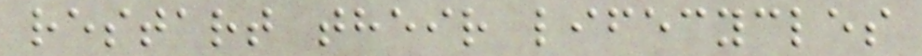restart their lifecycles
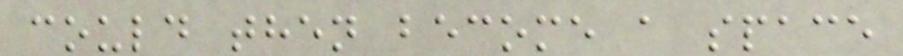could then become a space
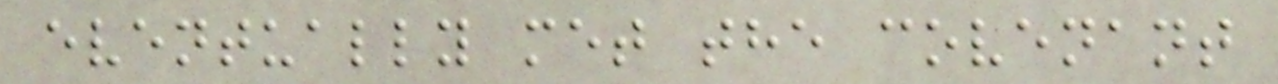eventually met the covenant
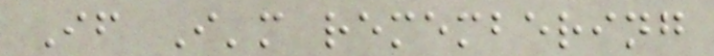If I'm remembering
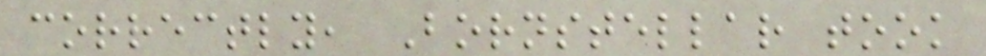correctly, Bornstellar took
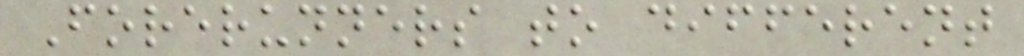Forerunners to different
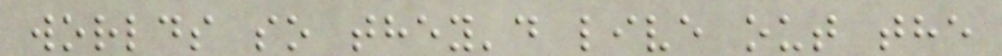worlds so they'd live out the
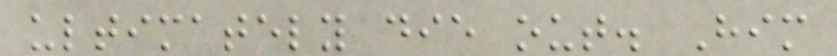ultimately die out. Him
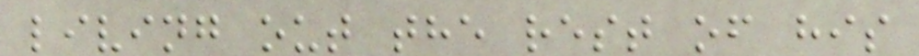living out the rest of his
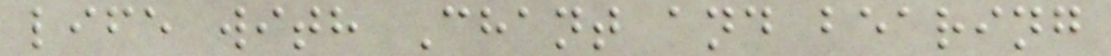life with Chant and bearing
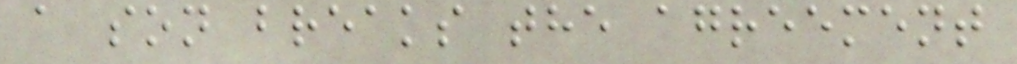a son breaks the agreement
